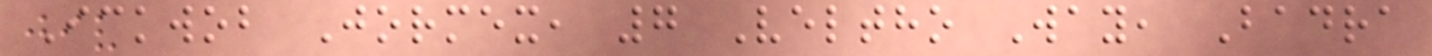Ickwob Jormex, 7 Veltho Way, Badra
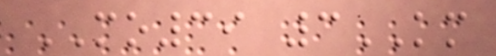MO39 3KM
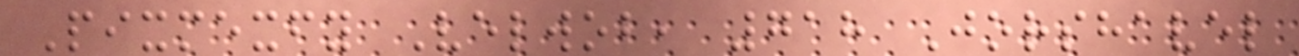Pixmexfy Velwob, 718 Jorshavel
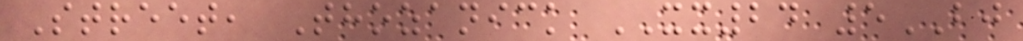Street, Thozanick XX24 5BJ
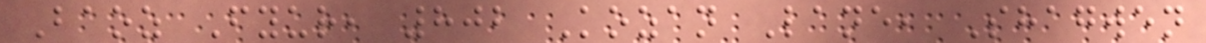Baoz Fyur, 802 Kozan Lane, Shagwen
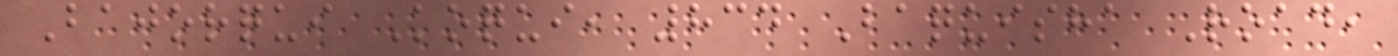Bajorqui Koqui, 834 Baquisha Road,
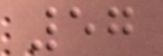57
